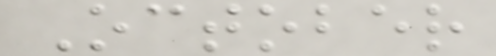October
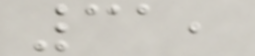31,
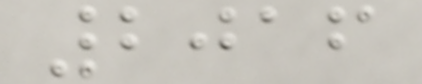2016
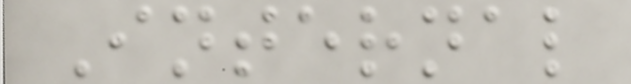Internal
